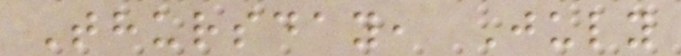Thursday, July
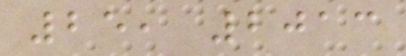25, 2013
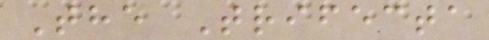The Trifecta
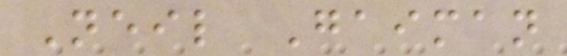Neil Gaiman
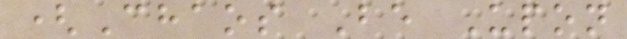(Chaos Be Upon
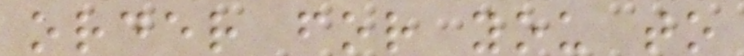order for you to
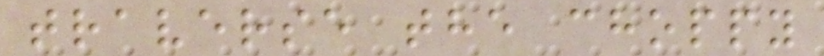traverse the choppy
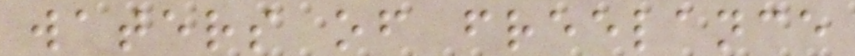waters of freelance
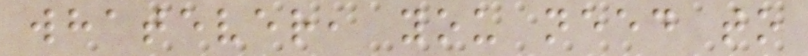whatever, you need to
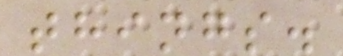things.
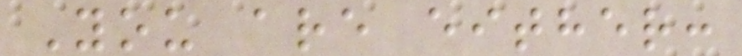You are either:
